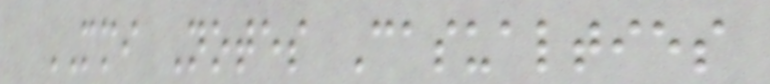MMI Notes Casualties
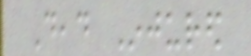Dead Injured
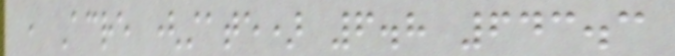, Acre (state) 6.8 643.3
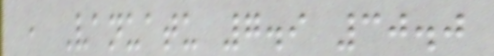, Vanuatu 7.9 30.0
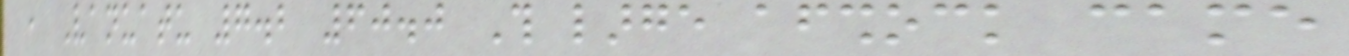, Vanuatu 7.2 60.0 This large aftershock came
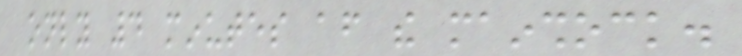only 4 minutes after the mainshock.
